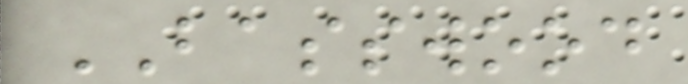BASSWOOD
